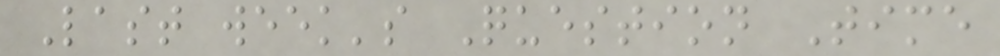Last week's Question Time
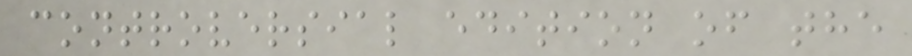controversial edition of the
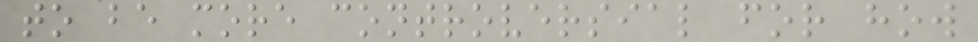to be more controversial for how
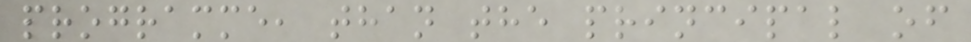programme, than the principal of
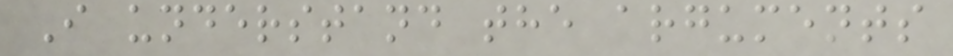I understand the arguments
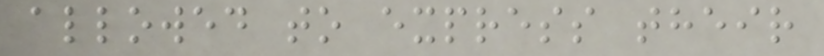allowed to express their
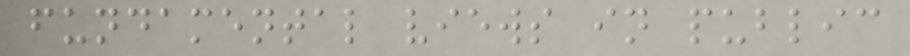fundamental views in public
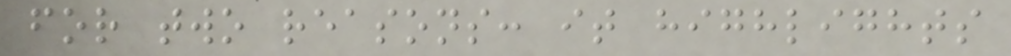for two reasons: it highlights
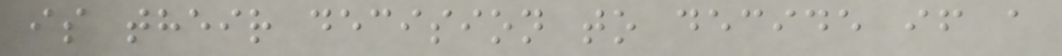is their decision to decide if a
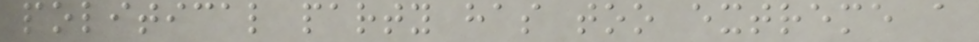political party has too extreme a
